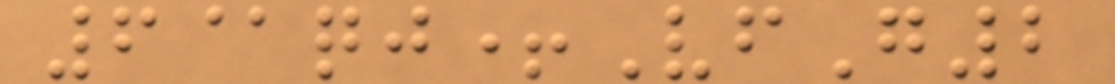6@qj+VfG2
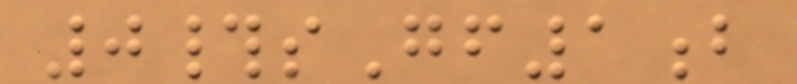0#sGf1b
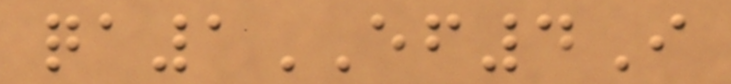qa1EF4I
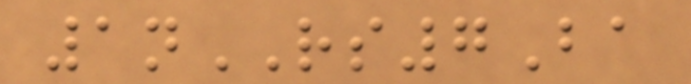1nRS7Ba
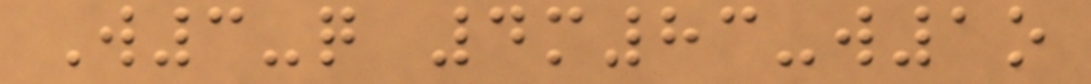W3-q 4m83-w1o
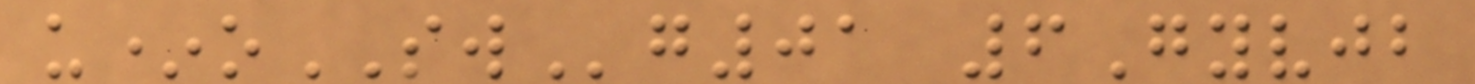u*oSWg01 6Gyvjb
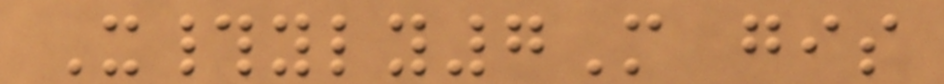X#yly7M gis
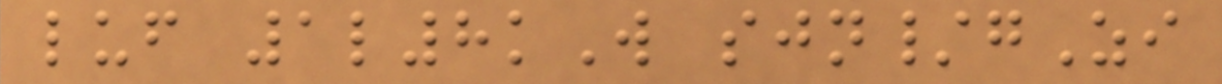luf 1l8kW sjn/gZi
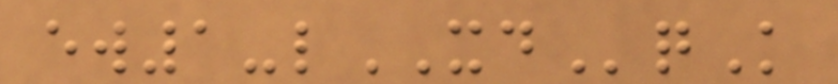ew1-lXDqK
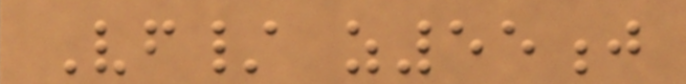Vf/ z55j
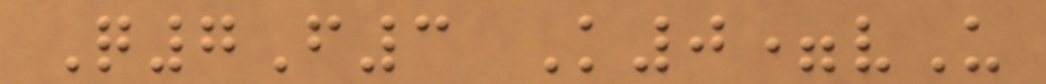Q7F3 K0=vU
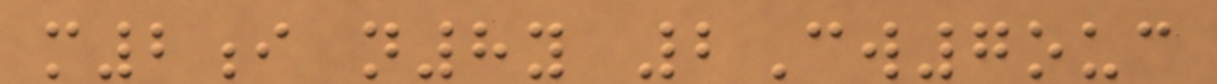m2i n8y 2Cw7ouc
